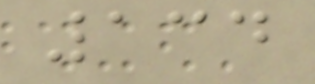134
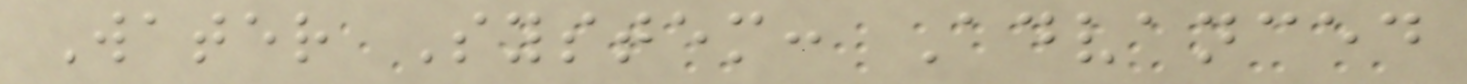Water System: Advanced
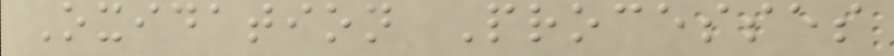Oxidation Processes
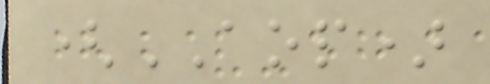(AOP)
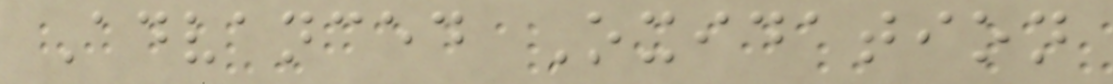Advanced Oxidation
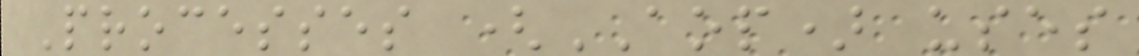Processes (AOP) uses
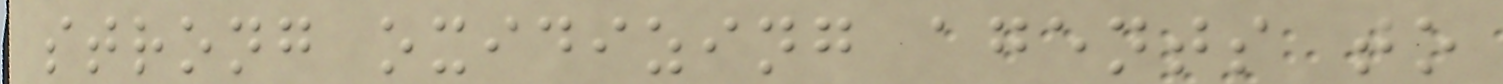strong oxidizing agents to
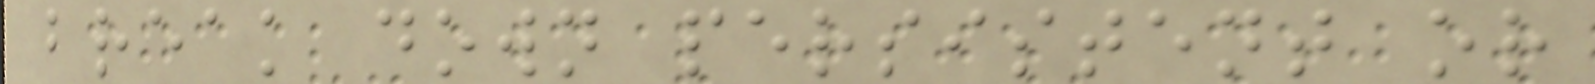break down persistent or
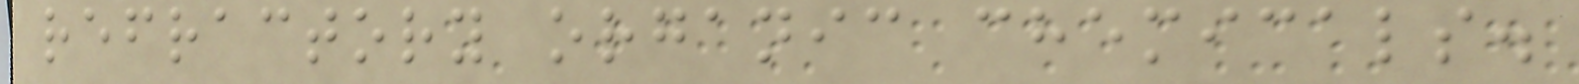refractory organic chemicals.
